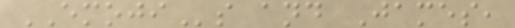EMOJIs and James,
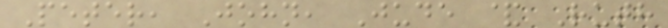Peter, John, Jude & Ruth
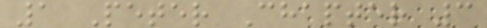1 Peter Chapter 3
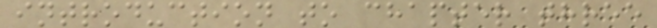introduction to chapter three
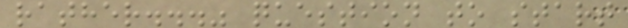rather..." question to start
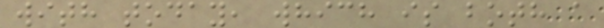with today, which is both a
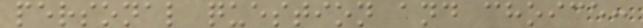personal question and choice:
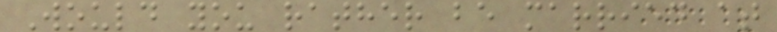Would you rather be married at
